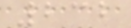232
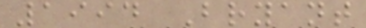1994 Bryant
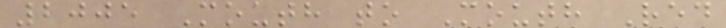2005 Mouth to Mouth Red
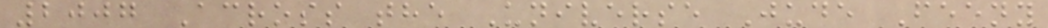2007 Across the Universe Jude Feeny
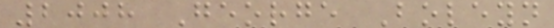2008 George Boleyn
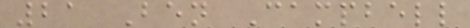21 Ben Campbell
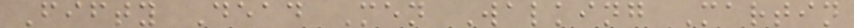Fifty Dead Men Walking Martin
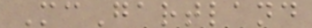McGartland
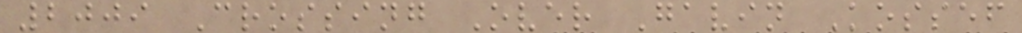2009 Crossing Over Gavin Kossef
